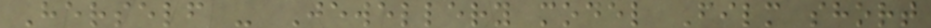Herself - Jewellery model Film short
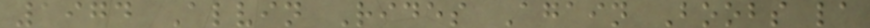1974 Alvin Rides Again Boobs la
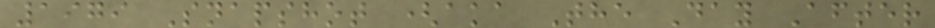1979 Snapshot (aka The Day After
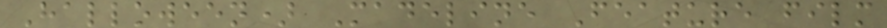Halloween) Madeline Feature film
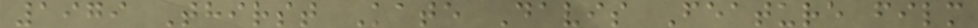1979 Thirst Kate Davis Feature film
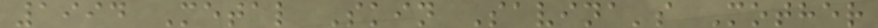1994 Metal Skin Savina's Mother
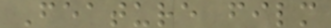Feature film
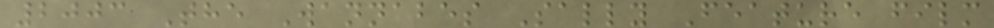2003 The Wannabes Sally Feature film
